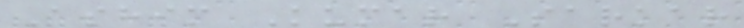Ashim Kumar Sarkar
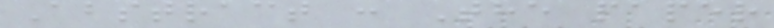Abstract : The paper
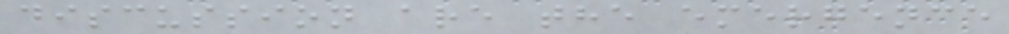discussion are the emergence
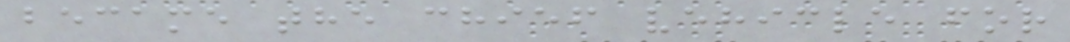became the chief vehicle for
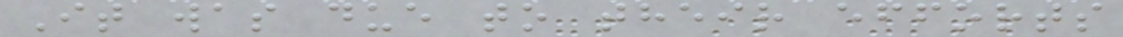It was due to their efforts
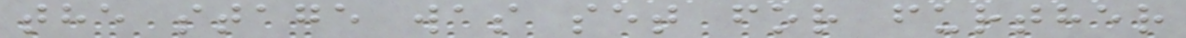the stage was set for further
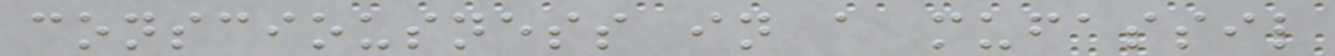consciousness in a mufassil
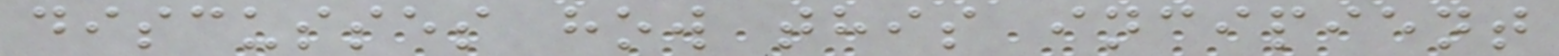discusses how this incipient
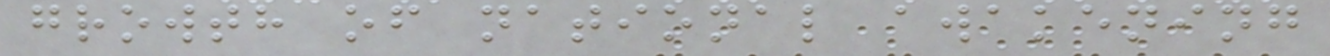growth of national awakening
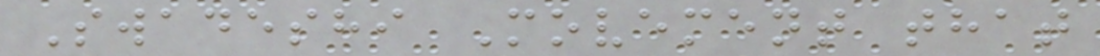Swadeshi Movement that
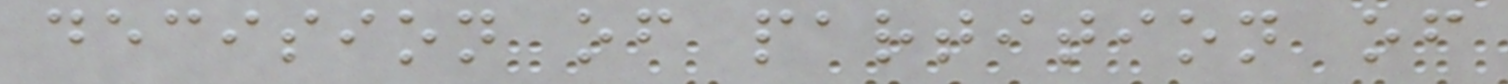decision of partition of
